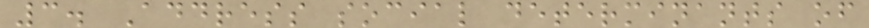3. Address social determinants of
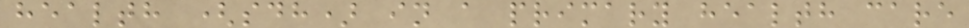health (sdh) in a primary health care
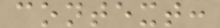context:
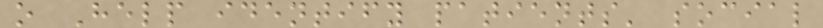o Help identify patients' social
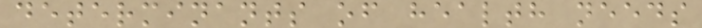determinants of health needs
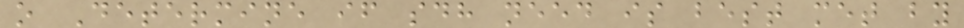o Determine if sdh need is best met by
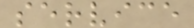service
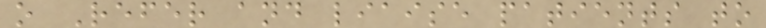o Refer and liaise patients to
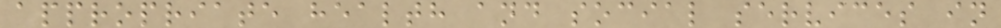appropriate health and social services in
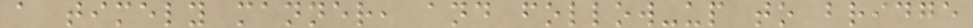a timely manner, and follow-up to bridge
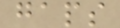gaps
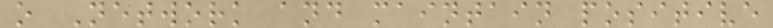o Network and maintain positive
